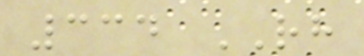334 RH
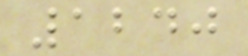1240
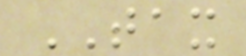TAX
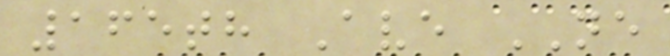165th Ave NE
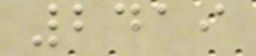2419
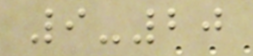9-20
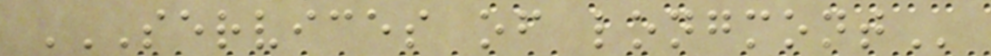SERVICES OF LONGMONT
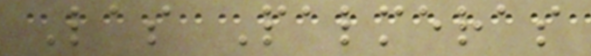Las Palmeras
